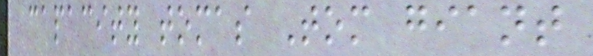capacity tomas Tom giant
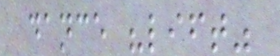dance "lift"
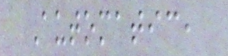Automatic,
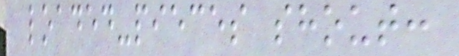loaded-pieces shout:
